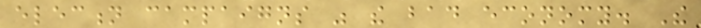election campaigns was the bad economy. The
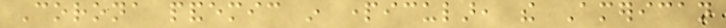Corona pandemic in particular, the American
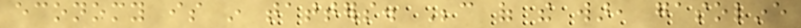economy is in tatters. Because of the war, gasoline
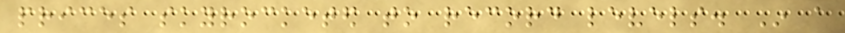prices skyrocketed to record levels. In a
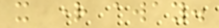it right away.
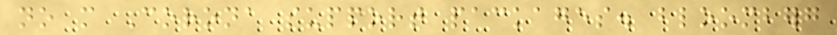no more Corona support packages. bloomberg
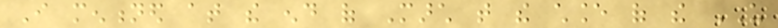I mentioned at the end of March that the chance of the US
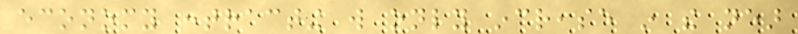economy contracting will only increase in the near
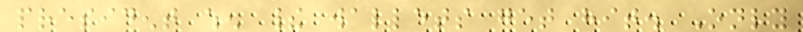president when their wallets get hit. Only
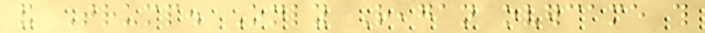and Trump. Only Reagan overcame this
